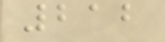212
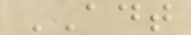ADT
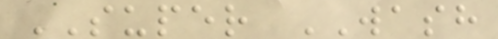SUPER WASH
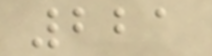221
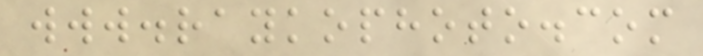www.raykophoto.com
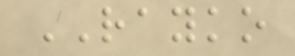RAYKO
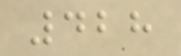428
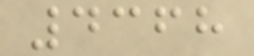4368
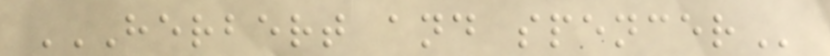HERBERT AND SPENCER
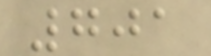701
